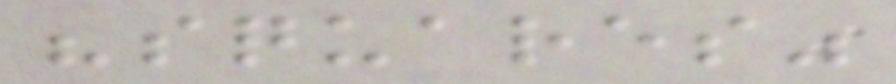"squares"
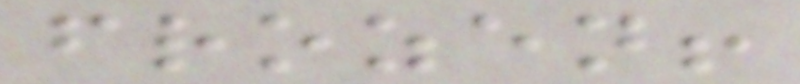frozen!
